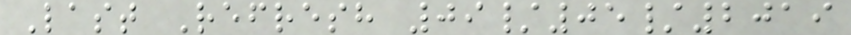Last Refresh 09/05/2019
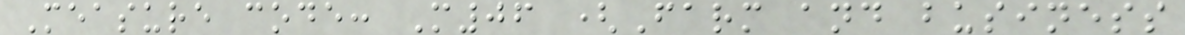Measure code: M06 (Farm and business
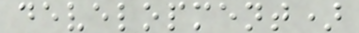development)
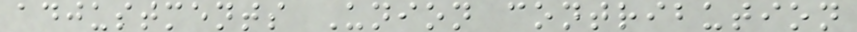adjustments Union contribution
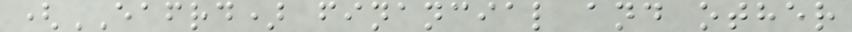(EAFRD) financial and other
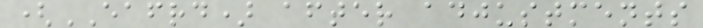(EAFRD) after adjustments
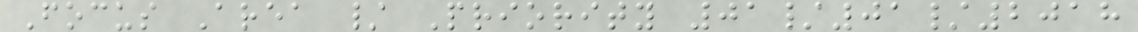Focus Area / Priority 01/01/2018
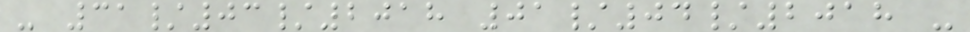- 31/03/2018 01/04/2018 -
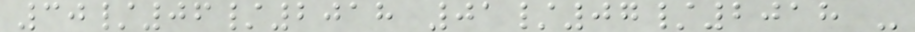30/06/2018 01/07/2018 -
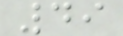49
